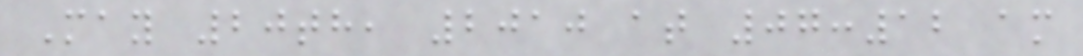May 20th, 2010 at 07:12 am
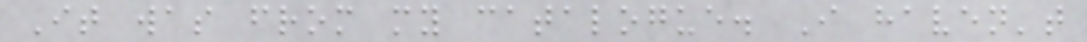It was from my catalogue. I haven't
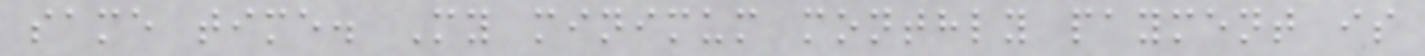same time. My minimum monthly payment is
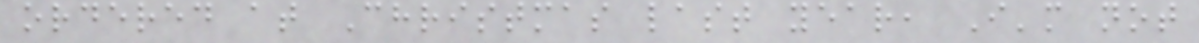ordered at Christmas last year, I'm not
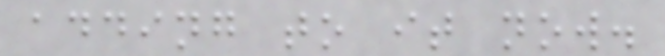adding to it now.
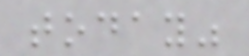today"
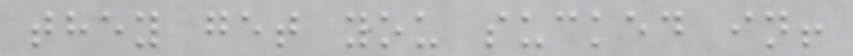they get you sucked in!
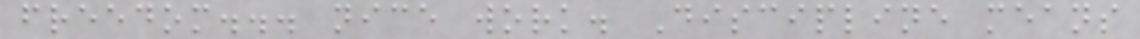freedom... nice work. Discipline means
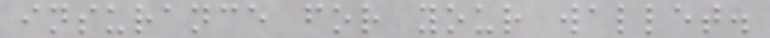insurance for your wallet.
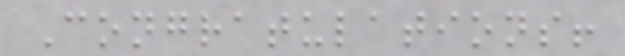Congratulations!
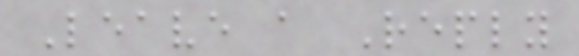Leave a Reply
